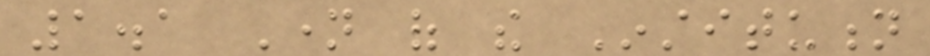1.1 Name of the Institution
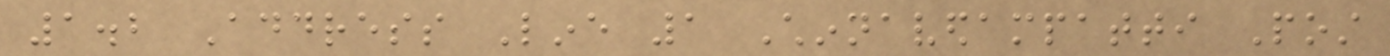1.2 Address Line 1 Chinnavedampatti Post
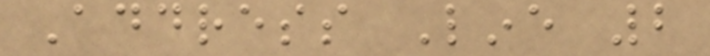Address Line 2
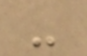-
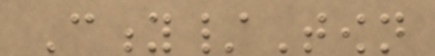City/Town
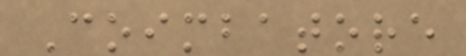Coimbatore
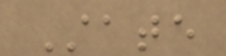State
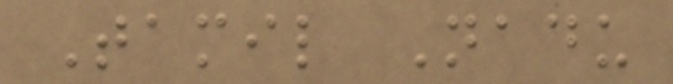Tamil Nadu
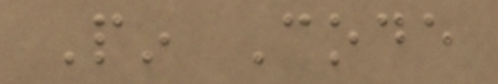Pin Code
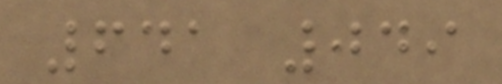641 049
